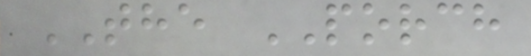THE PORCH
